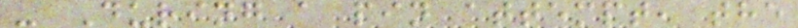- During a pin attempt, the
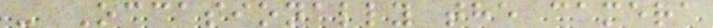- Occasionally the camera
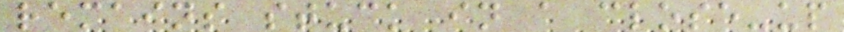remains stuck in a close-up
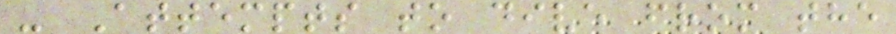- Attempts to dive from the
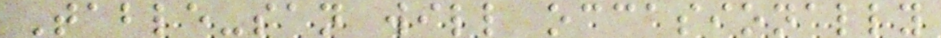Table-san will occasionally
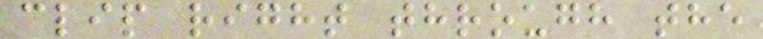clip right through the
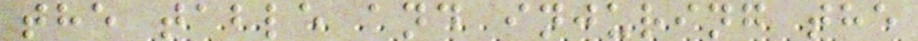the table and injuring the
